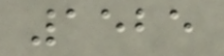1525
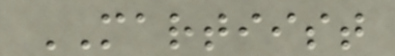MARTIIST
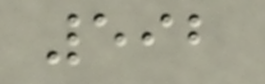592
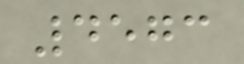4573
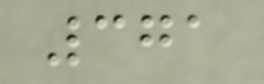371
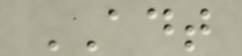ADT
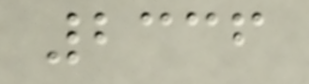2336
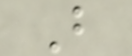B
